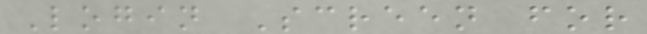Login Screen for
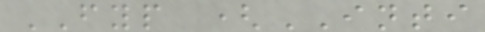FYP (INTI
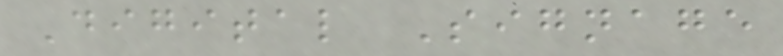Digital Signage
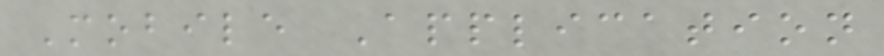Mobile Application
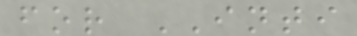for INTI
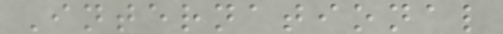International
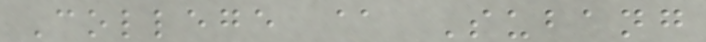College @ Subang
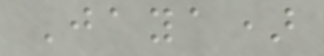Jaya)
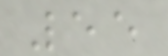55
